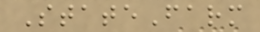StateFarm
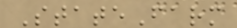StateFarm
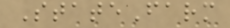StateFarm
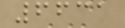6631
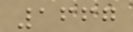1667
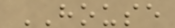HOUSE
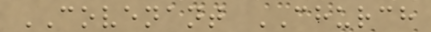COVENANT CHURCH
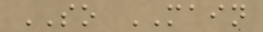SO MAIN
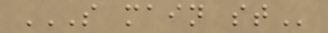S MAIN ST
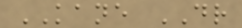KANE DR
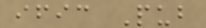ific Pub
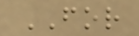FOR
